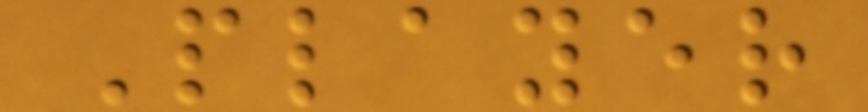Player
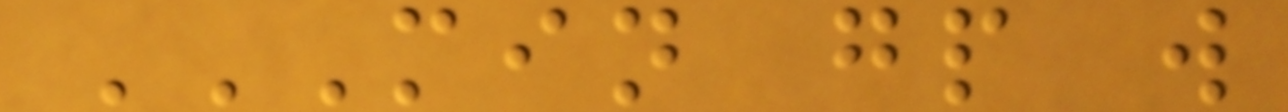MIN GP W
